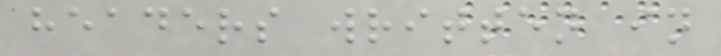headers written in
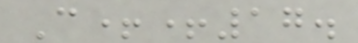C++17.
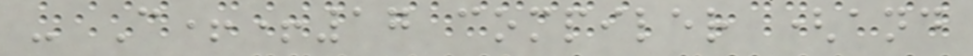- C++17 compiler (and
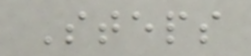Steps
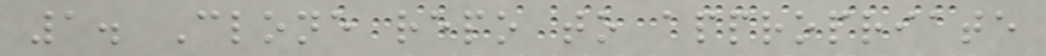1. Clone repo to appropriate
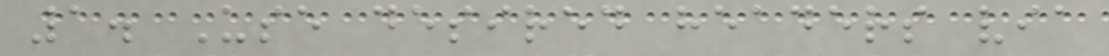1. Use desired headers via
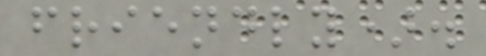friendly).
